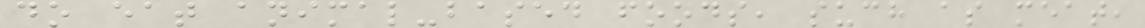do eat animal-based foods, such as meat,
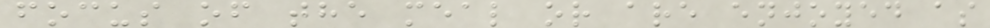focus of the meal or are enjoyed as
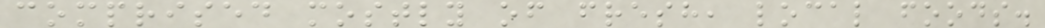comprised mostly of fresh, local foods.
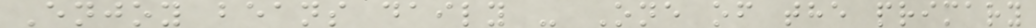Enjoy beans daily - One of the primary
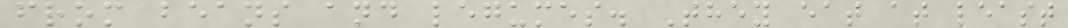from beans and legumes. They eat at least
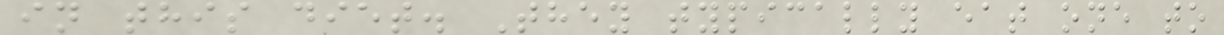in this diet. They typically eat one to
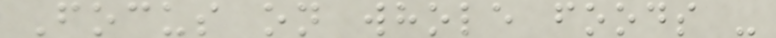Focus on whole foods -
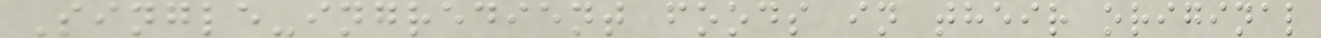Single-ingredient foods in their original
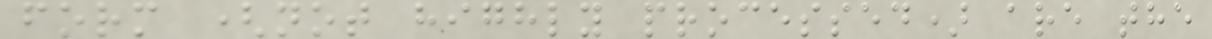form (not highly processed) are the
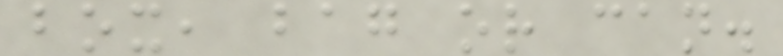box, bag or can.
